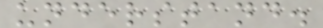understand.
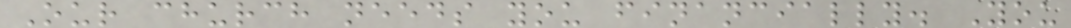Our church needs you financially. You
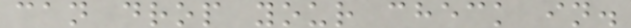can drop your check in.
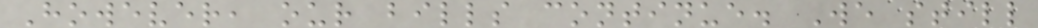However, our bills continue. We still
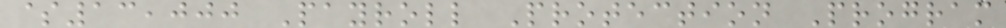$13,000 Payroll Protection Program
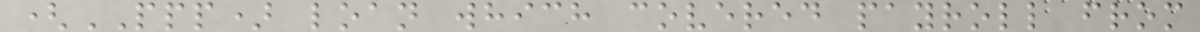(PPP) loan which covered payroll from
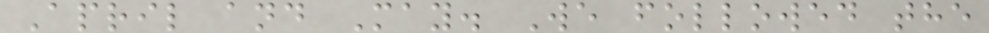April and May. We followed the
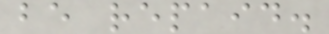be repaid.
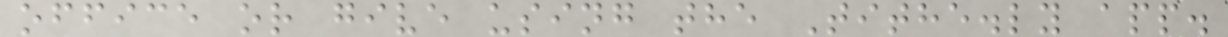office or give using the Tithe.ly app.
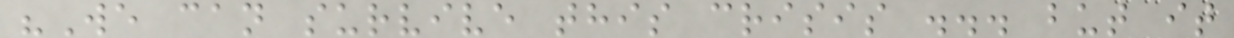"We can survive this crisis ... but it
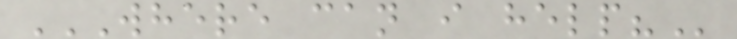WHERE CAN I HELP?
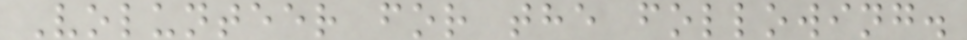Volunteer for the following.
